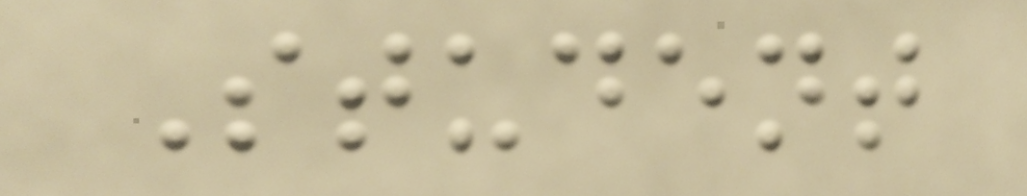Student
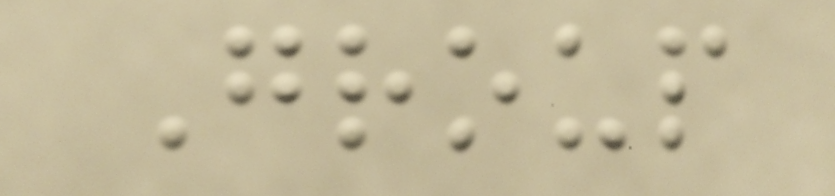Group
